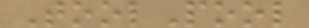ToolPool
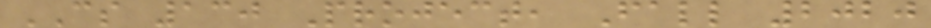CS 130 Project, Fall 2020
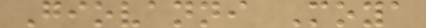Giovanni Moya
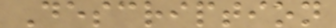Description
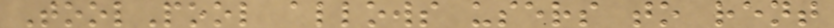ToolPool allows users to rent
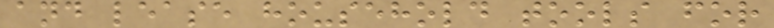and lease household tools for
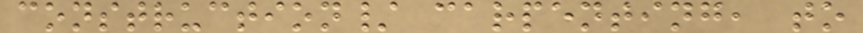construction/ carpenting, to
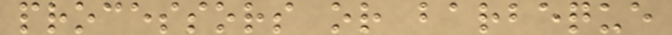processors or barbeque
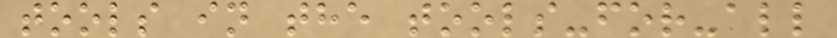tools in the tools-for-all
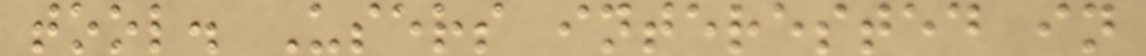tool. Users interested in
